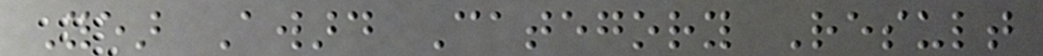Year Award Category Result
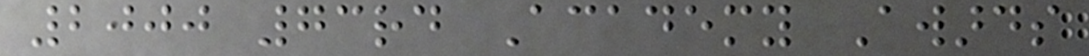2000 73rd Academy Awards
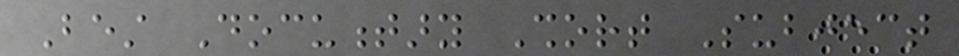Best Documentary Short Subject
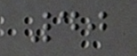40
